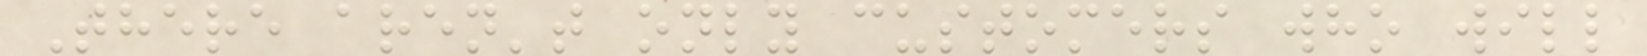There aren't only customers who will
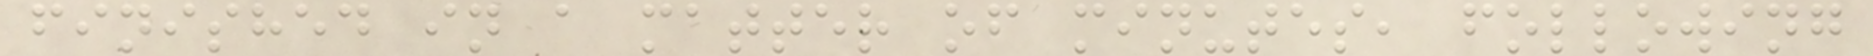finished in a matter of minutes, following
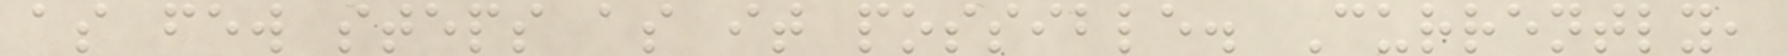as few steps as it possible. Currently,
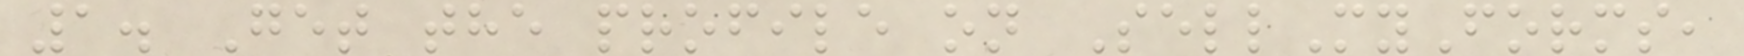1. Get the profile on SellMyForms,
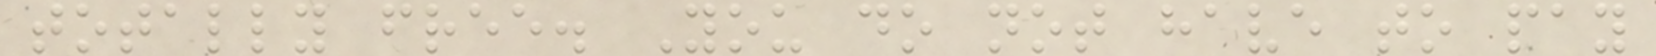totally free. You do not have to pay
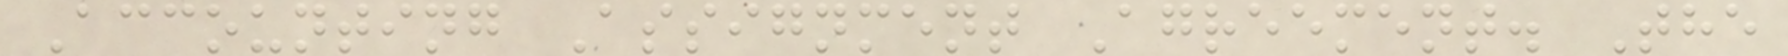Accounting Assignment Agreement. The
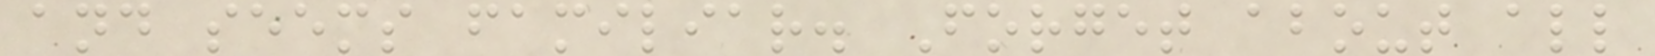and seems familiar. Forget about all
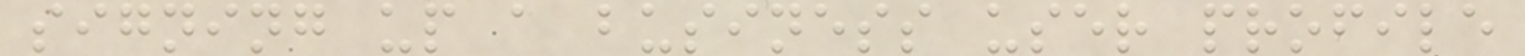signing up a business user profile
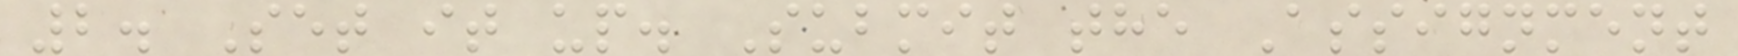2. Set it up. Submit the Assignment
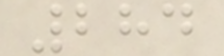284
